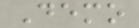Demo
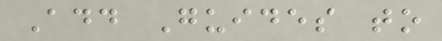Add Guides to
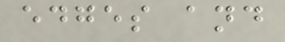edges and
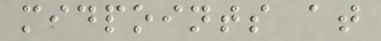midpoints at
